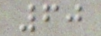60
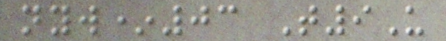nyw*03 T9U
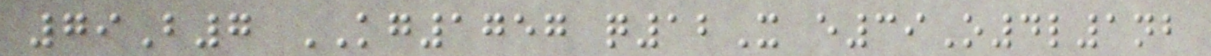79B7 KG1757 q12X e39O4l1nb
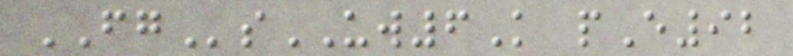FGsUW6K pE92
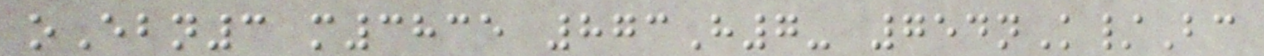oEbn3 m3835 873H7- 754nK/Bc
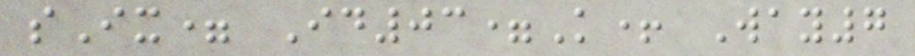sIx= Id03=K+ Way7
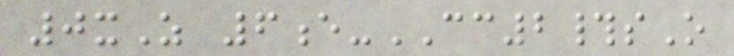0xZ 6e-CC2#sO
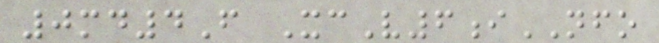0md4F XcV6iNFO
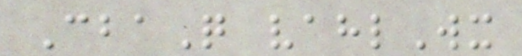CbaQ vahlWx
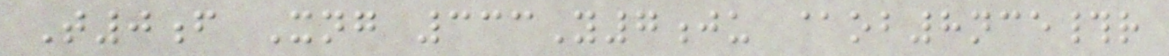T0f Xng 333Y7ju @ob8nce#r
